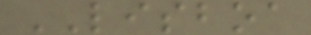LISBOA
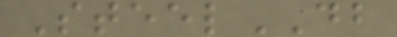SteelDB
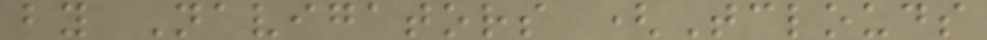by Navigators (Tclouds
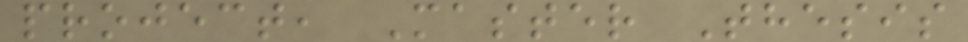project, Master Thesis
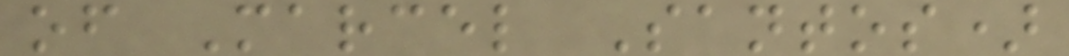of Marcel Santos)
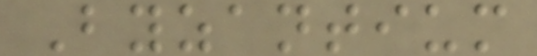Byzantium
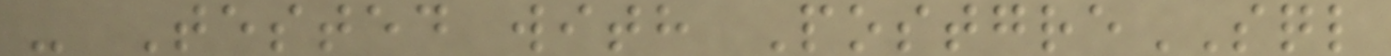- Tested with PostgreSQL
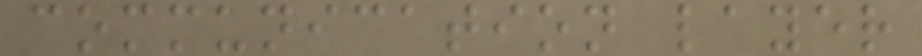communication layer
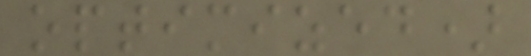optimized)
